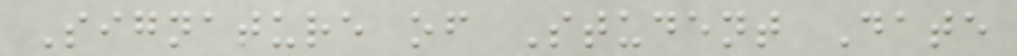Signature of Student Date
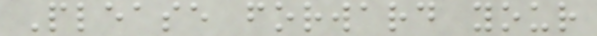Please forward your
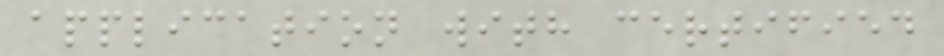application with certified
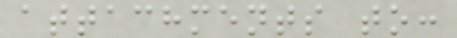attachments to:
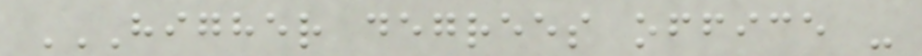HIGHER DEGREES OFFICE -
